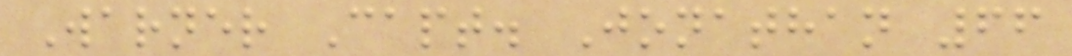Warner Capt. Jonathan 66
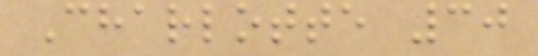Charlotte 30
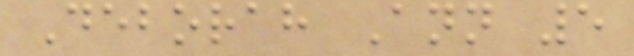Deborah Ann 5
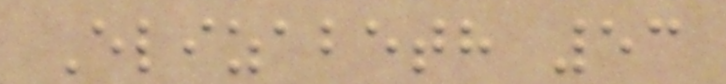Elizabeth 53
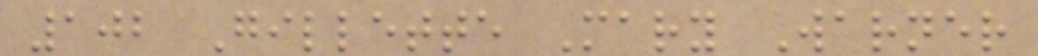102 Gillette Mary Warner
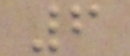6
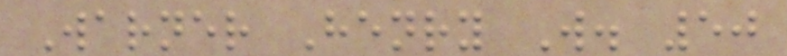Warner Henry W. 50
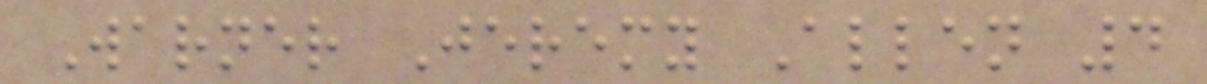Warner Jeremy Allen 4
